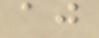aj
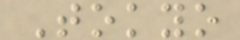Tokyo
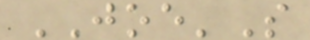JOE'S
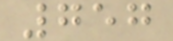757
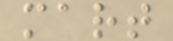mart
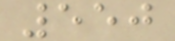550
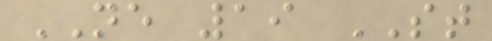NE 19 ST
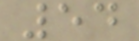54
